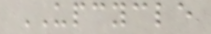UPCYCLE
